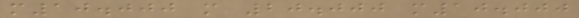m10.000 m 20.000 m10.000
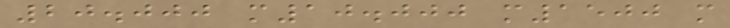20.000 m10.000 m1500 m
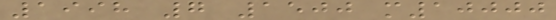1998 7 1500 m10000
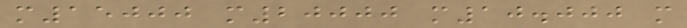m15000 m20000 m10.000 m
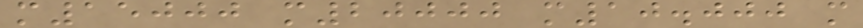m15000 m20000 m10.000 m
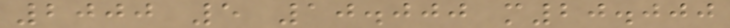2000 5 10.000 m20.000
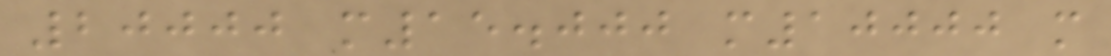20000 m15.000 m10000 m
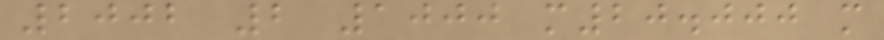2002 2 1000 m20.000 m
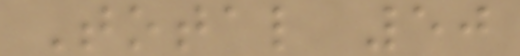Total 50
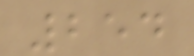254
